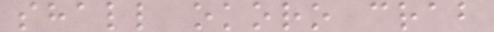shall okoro crab
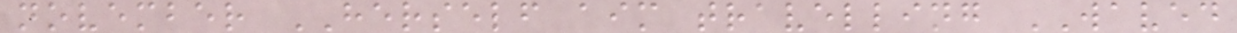november HERSELF aim travelling WAVED
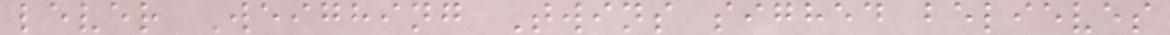lever Weighing Twins sighed believes
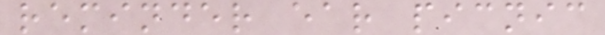reminder ear picnic
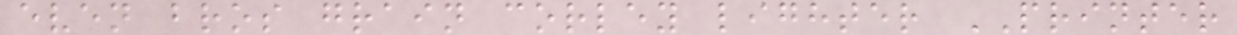even bros grain corley lighter PRINTER
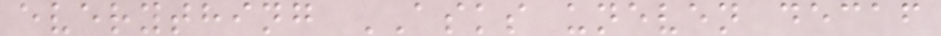everything ASKS uneven decaf
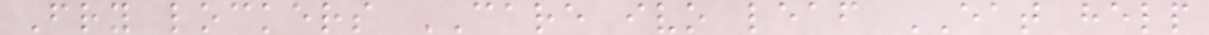Fry lockers CARE ivo leaf EAT help
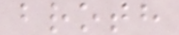broth
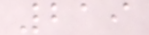219
